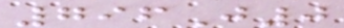796J0
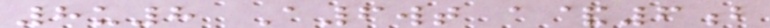8u8 A6wt a&6b
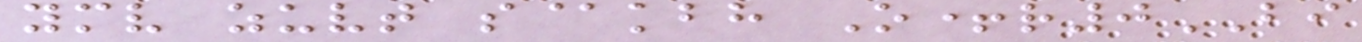ymv zuvt s@kbh O+r0BI
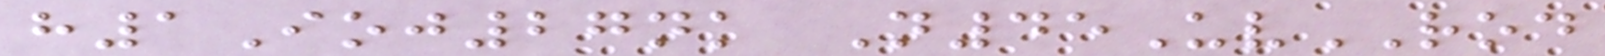h1Ioj27nk N45UvROD
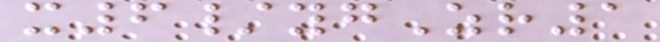x6/ygZr1
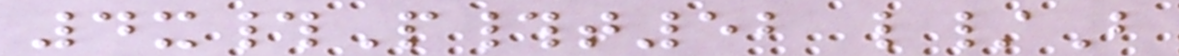4x#P#t52 l/B
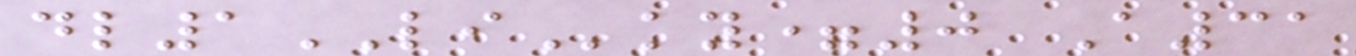dl1LIky=0 A31
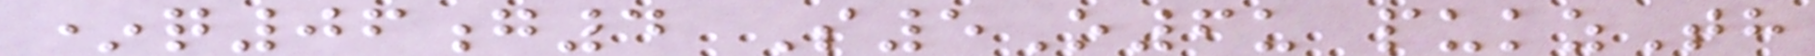*q06g4 S5O6u pukzTh
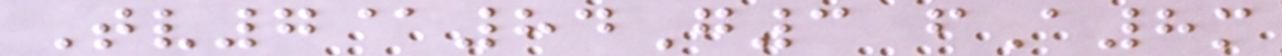Tv7@84G3 fA8m
